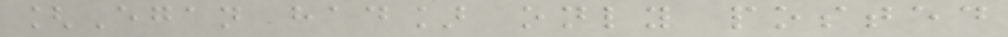[Egan had] only posted
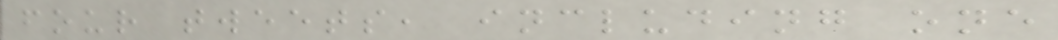four tweets, including one
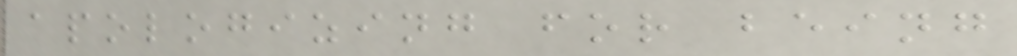apologizing for being
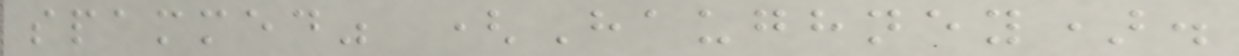spammed" (Haughney).
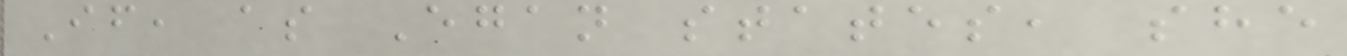If, as Egan states, she
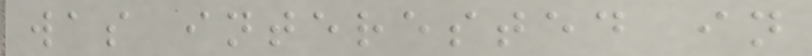was interested in
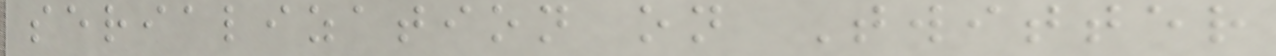serialization on Twitter
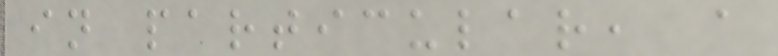in particular, a
